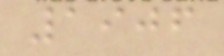1906
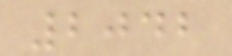2042
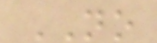NO
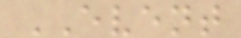EVENT
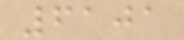6101
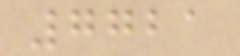7721
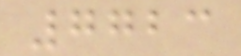7723
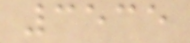3535
